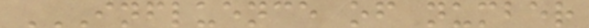INFLUENCE OF NUMBER
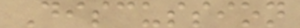Discussion
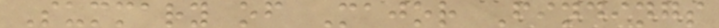Summary of Major Findings
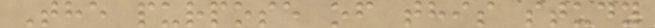The purpose of this study
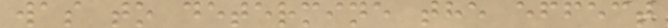was to determine the effect
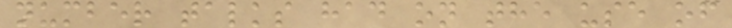number talks had on the use of
